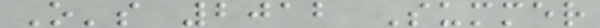O's 2012 Summer
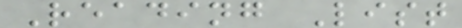Reading List
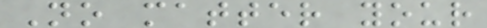No matter your
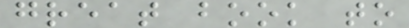great book to
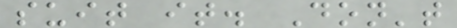suit it. Don't
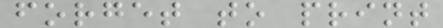forget to print
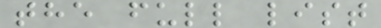the full list
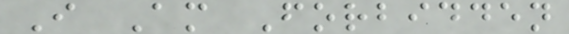I Am Forbidden
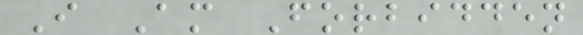I Am Forbidden
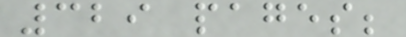329 pages;
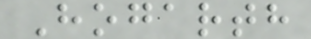Hogarth
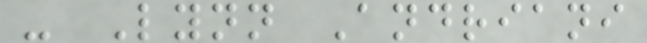- Lynn Andriani
